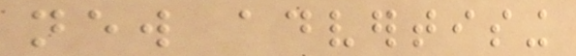new advertising
